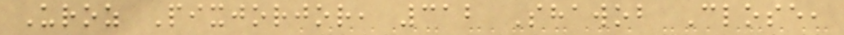Uroz Pixjorjor, 312 Shawob Close,
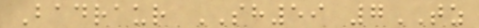Badraur SH59 7TZ
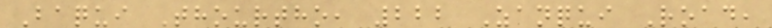Baqui Thourtho, 222 Zanqui Road,
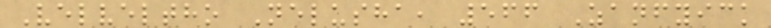Velveltho Nelusha, 566 Zanfyick
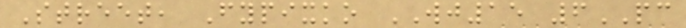Street, Fypixko WJ15 6PC
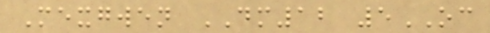Mexgwen DM12 5OC
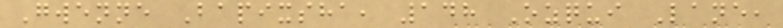Gwenne Bapixsha, 148 Ozqui Lane,
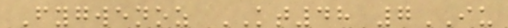Fygwenoz KT48 7IU
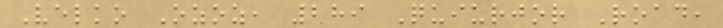Velko Ozoz, 289 Quiurjor Road,
